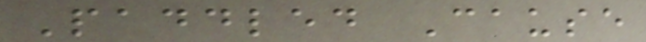Paddled Cause
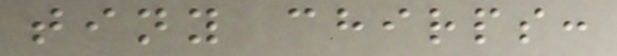tiny chirps:
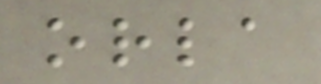orla
